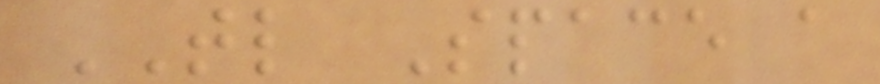TL Space a
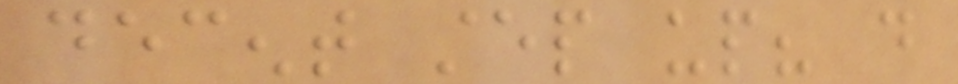decent step up? do
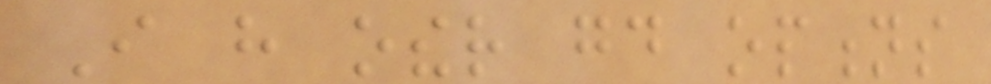I have other good options
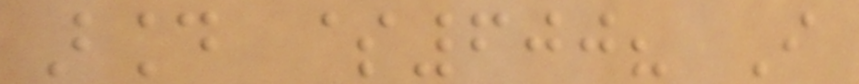around $600? I
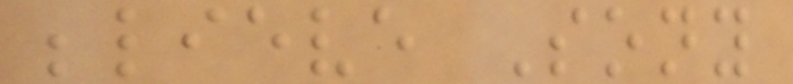believe Sony
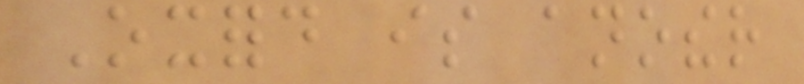Oxford is another
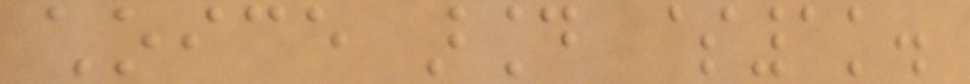choice around $1k.
